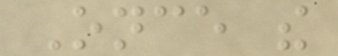Once the
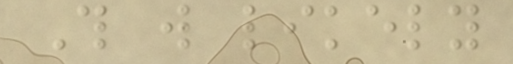This will likely
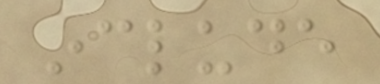include
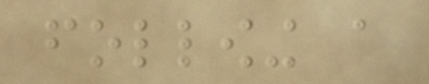following a
